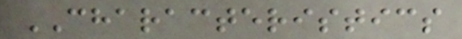CHARACTERISTICS
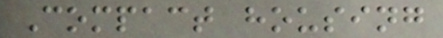Compact housing
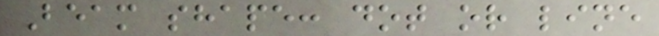Beam shape: dot or line
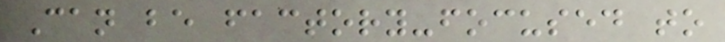Can be factory-focused to
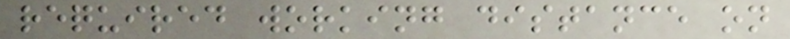required working distance on
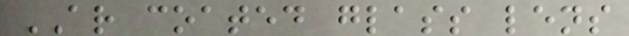AR coated glass lens
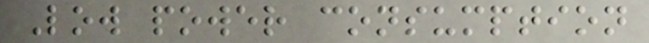Low power consumption
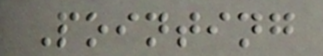Pointing
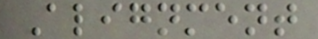Alignment
